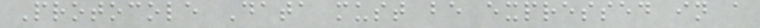Protocole Data must be expressed in a
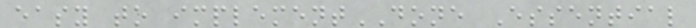easy to implementDONE Essential
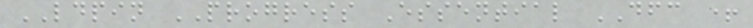LDPIN PROGRESS Essential DFC +
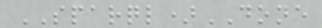SPARQL)DONE
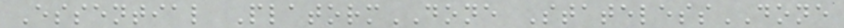Essential PlatormDONE StatelessDONE
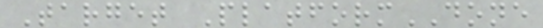Target PlatformDONE
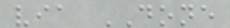via DONE
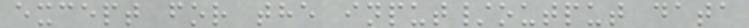except for the input/output data
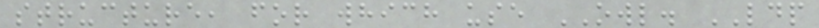structure, for which use OWL. LDP
